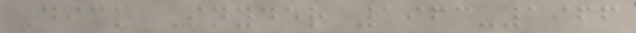Dick Snyder 1963-1966
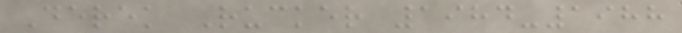Derek Rucker 1984-1988
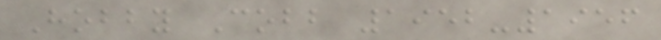Hobby Cobb 1952-1956
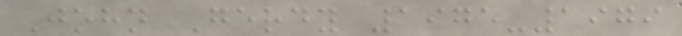John Gerdy 1975-1979
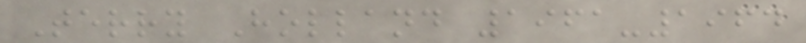Terry Holland 1961-1964
